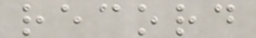record
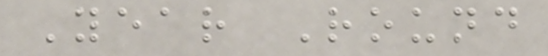Year Round
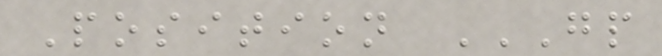Position GP
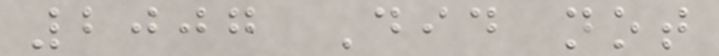2007 Did not
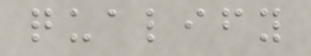qualify
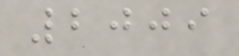2009
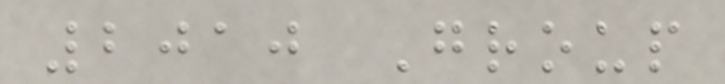2010 Group
